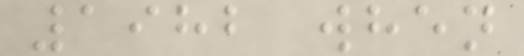1982 when
